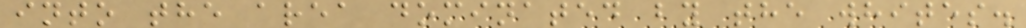into the area dominated by the whites.
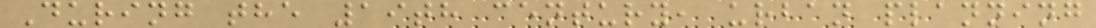During the 19th century, urban planning
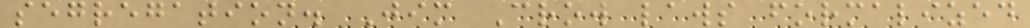segregation. Jim Crow laws formalized
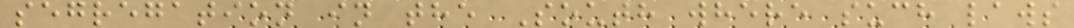segregation in the South where such laws
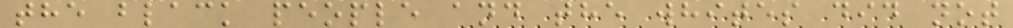the black people and the whites did not
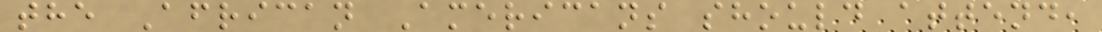the African Americans should attend,
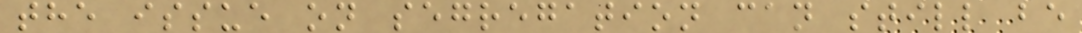the issue on segregation can still be
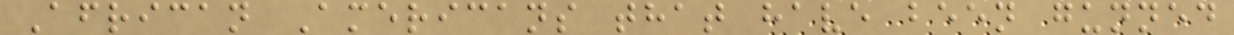African Americans that have been gunned
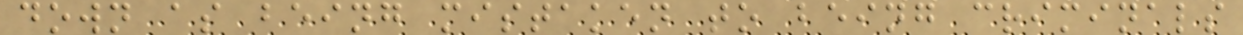down as being mistaken to being criminals
